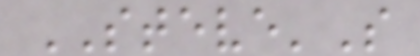STEVE'S
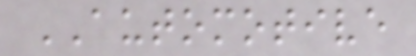AUTOMOTIVE
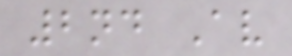2nd Av
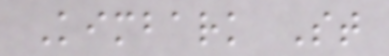Kimbark St
